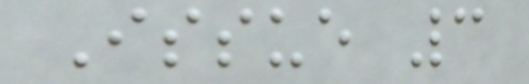Issue 3
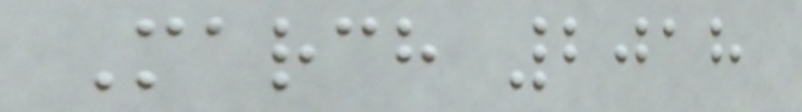March 2018
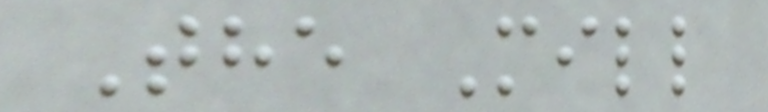The Mill
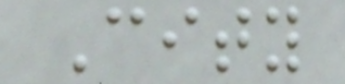City
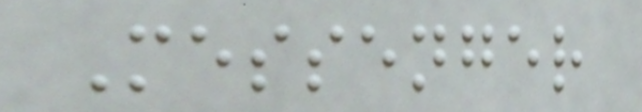Messenger
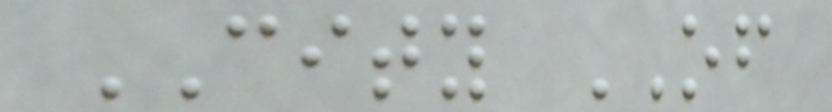CITY OF
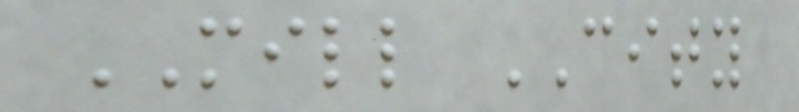MILL CITY
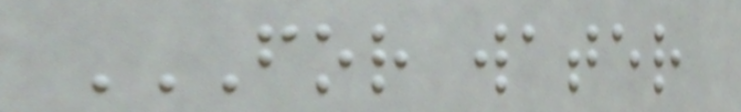FOR WATER
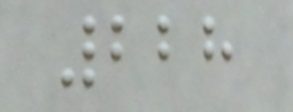228
